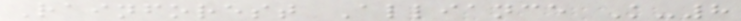Rainforest Alliance K-8
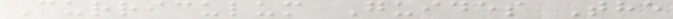Curriculum Guides The
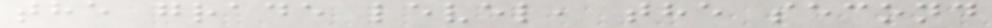the grade level, the second
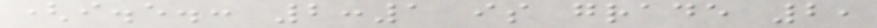(i.e.: 2:1 is grade 2,
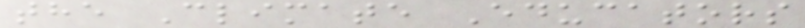the Climate Educators
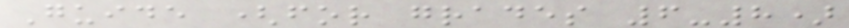Guide (for grades 6-8)
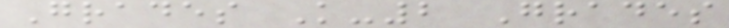Grades K-2 Grades
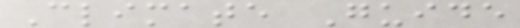Climate Guide
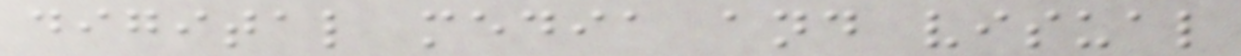digital media and visual
